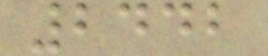2442
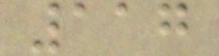117
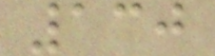130
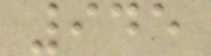945
